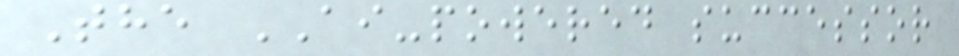The AI-powered successor
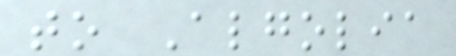to Algolia
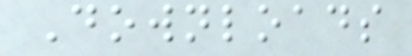Downloads
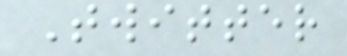Twitter
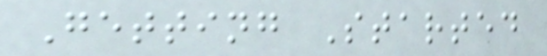Getting Started
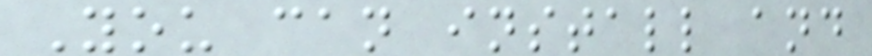You can install and
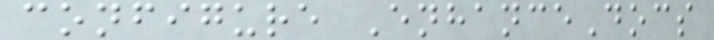configure EnhanceDocs
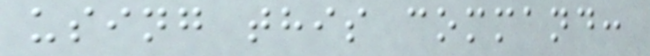using this command:
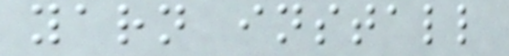yarn install
